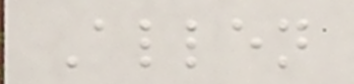Allen
